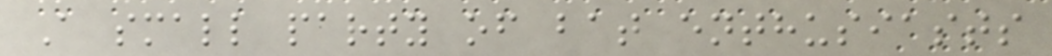A small party of bat enthusiasts
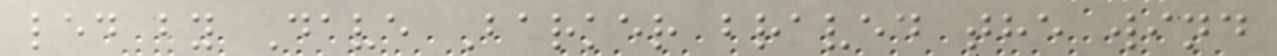led by Dave Barker braved the wind
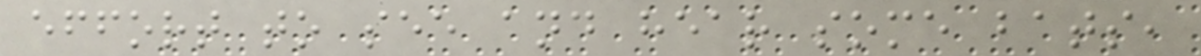effort to see and hear some bats,
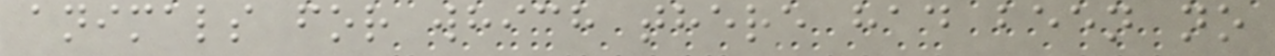animals for which there had been no
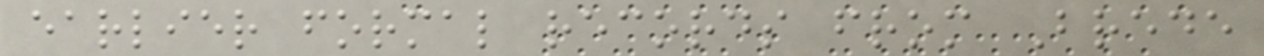earlier formal records from Brede
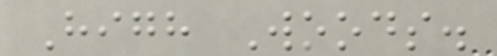High Woods.
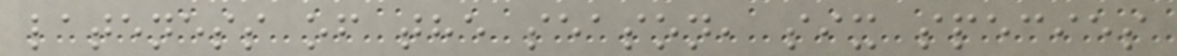lateness of the season, six species
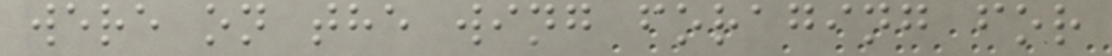were on the wing foraging for
